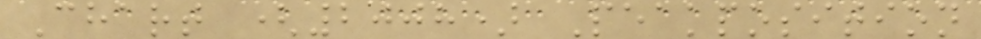Chart (2008) Peakposition
